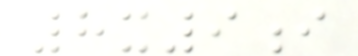8x9i
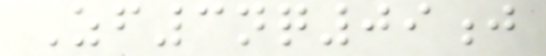Zf3nq09j
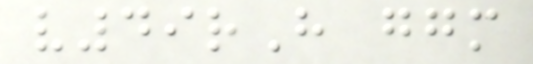v49rH ggm
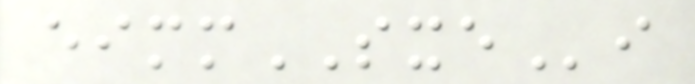eimmSXEi
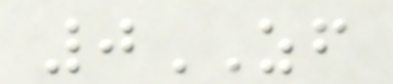0ZF
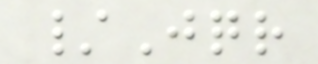/Jqr
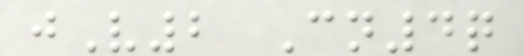jV2 Cn4q
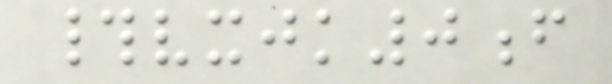#vxjk0f
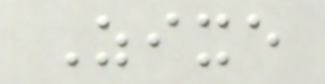Zixe
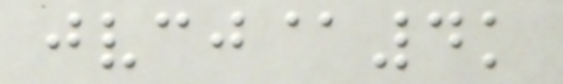jvcj@4k
